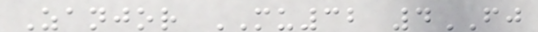Zanjor MU32 4FJ
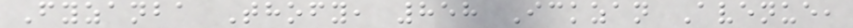Fyzanba Thofy, 858 Ickzan Avenue,
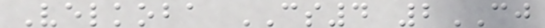Velkoba CS4 2CJ
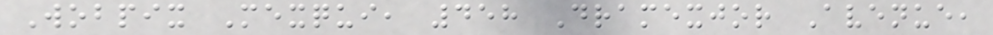Wobpix Mexqui, 458 Dramexjor Avenue,
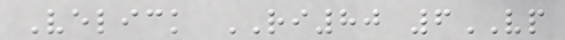Velick RI80 6VP
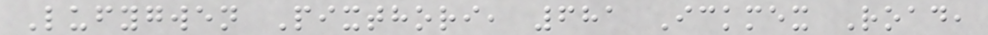Lufygwen Pixthori, 681 Ickmex Road,
